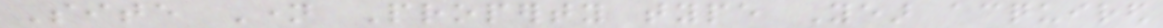Site Name Property type Year acquired
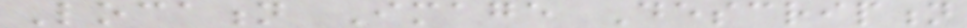Location Image Description
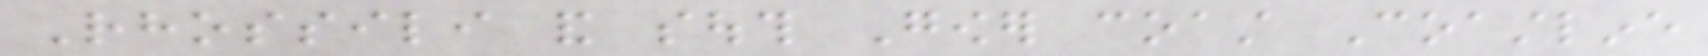Rhossili and south Gower coast Coastline
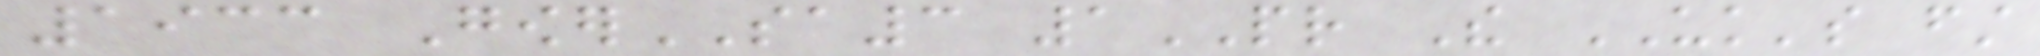1933 GowerSA3 1PR The UK's first
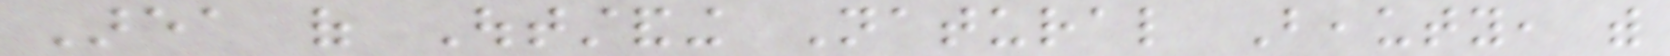Area of Outstanding Natural Beauty, with
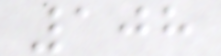108
